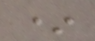*
